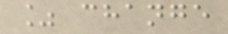% change
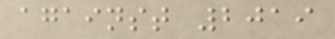against 2019
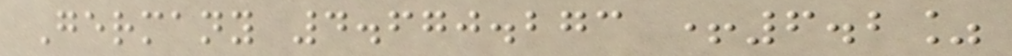Germany 4.670.273 +6.2%
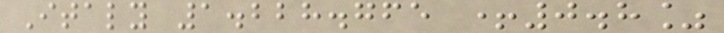Italy 1.228.765 +0.8%
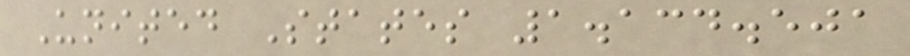United States 1.134.501
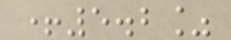+5.2%
